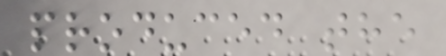produced the
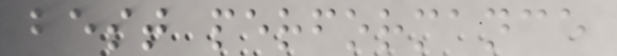best performance
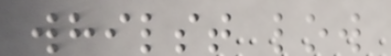whilst low
